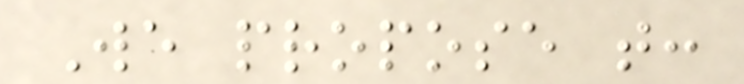We propose that:
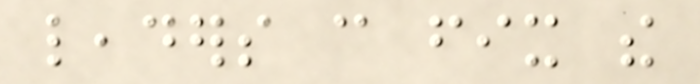leaders can fix the
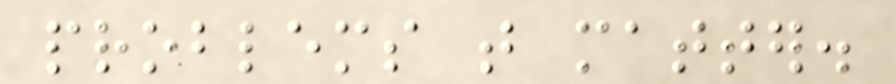problems that matter.
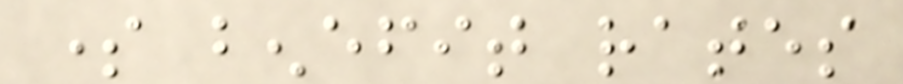some benefit rates
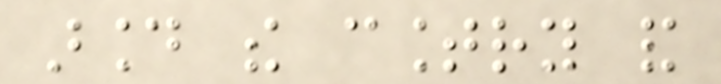around the country and
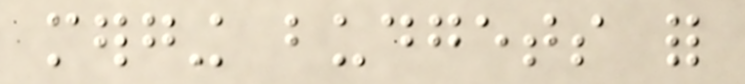merging budgets for
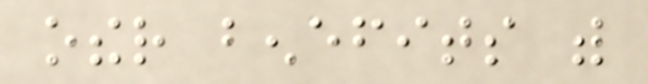other benefits with
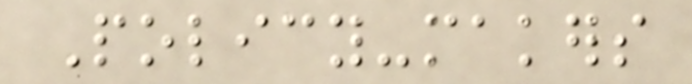Policy-makers
